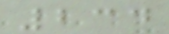234
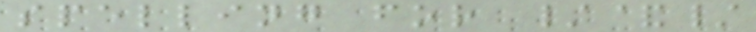spelling for /&/
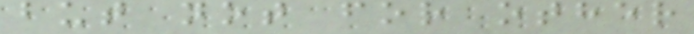but not for other
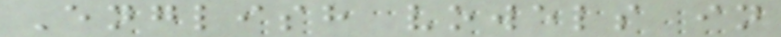English vowels in
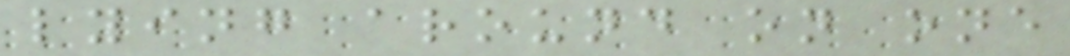lying around on one
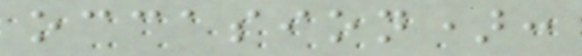occasion):
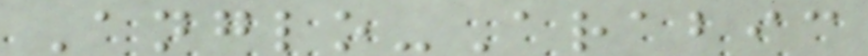Anglo-Arabic
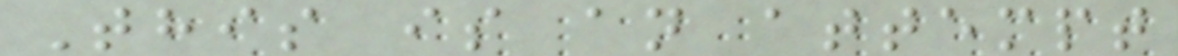This is an attempt
